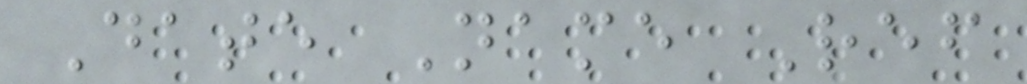Date Name Ref
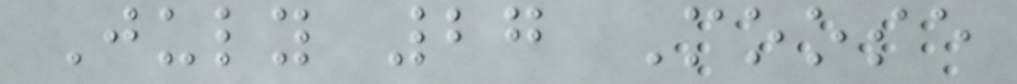July 27 Moose
